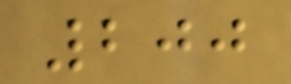200
